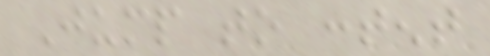Jump to content
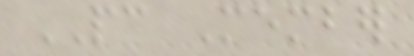PC Member
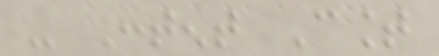- Content Count
